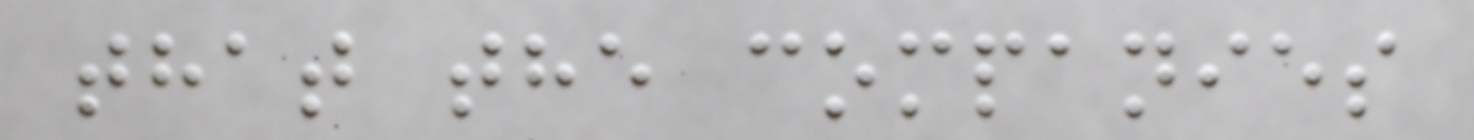that the companies
